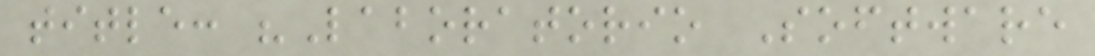title: "Laboratorio Software
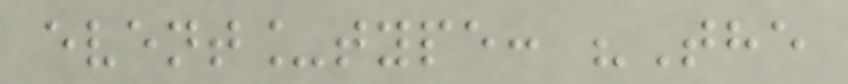event_type: "The
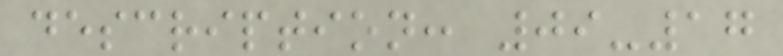description: 09-17
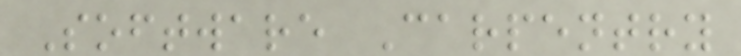Software Carpentry
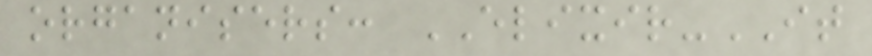organisers: ELIXIR-IT
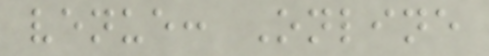venue: Online
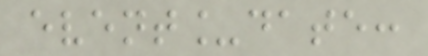event_date:
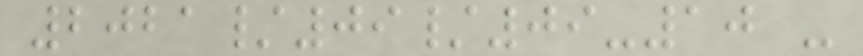2021/09/09-10 -
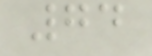74
